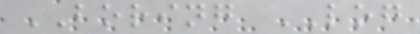BORING LOG
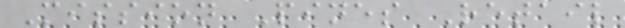Mission Pines Retail
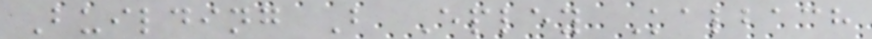Building B Epley Kalbach
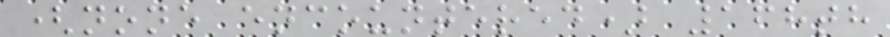(none encountered) 168th
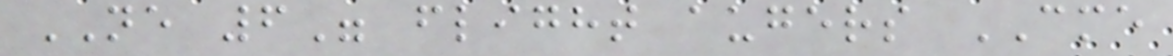NE 6" flight augers CME
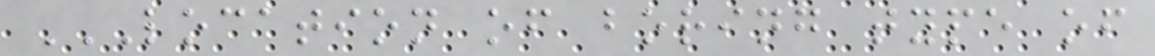LOCATION OF BORING TYPE OF
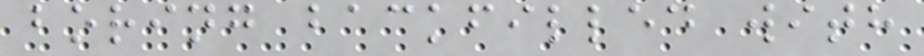boring backfilled with
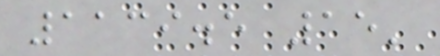1139.5 15'
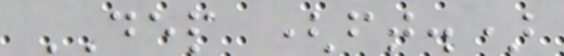DEP (ft.)
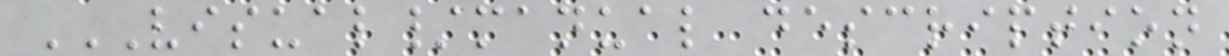VISUAL/MANUAL DESCRIPTION
